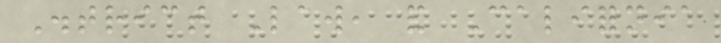District Law, and California
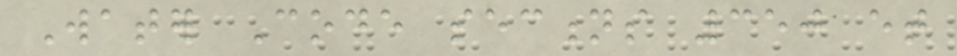Water Code sections 350 et
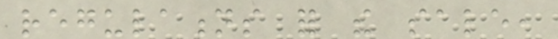regulations for the sale,
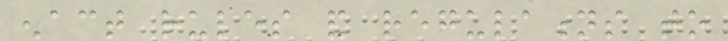enact rules and regulations to
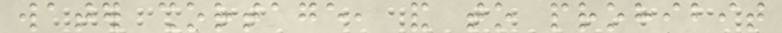water shortage, and to prohibit
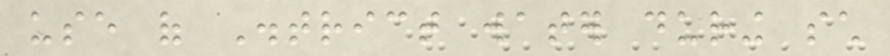use of District water during such
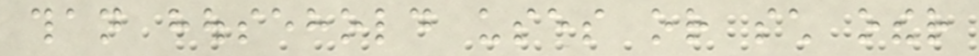than household uses or such other
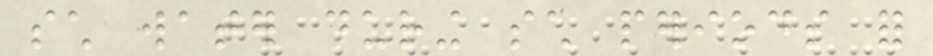such water during such periods for
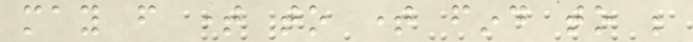may from time to time find to be
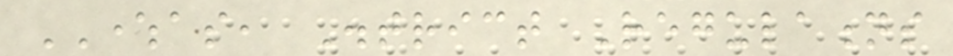WHEREAS, District Regulations
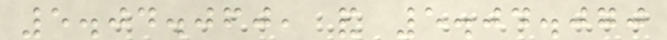5.04.060, and 5.04.070
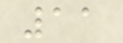11
